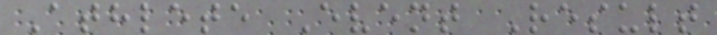Athlete Event Result
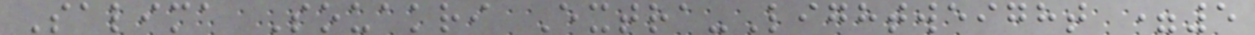Salima Souakri Extra-Lightweight =5
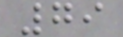79
